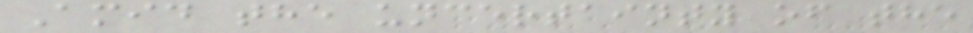Amid the uncertainty of the
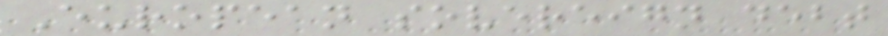European sovereign debt
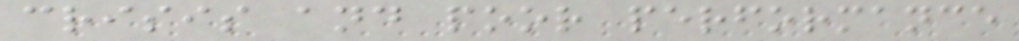crisis and poor performance
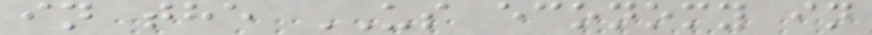in the US economy in
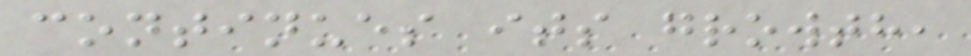continues its growth,
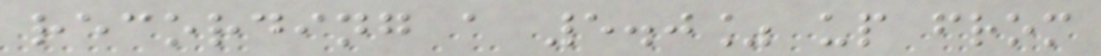recording a 5.0% up from
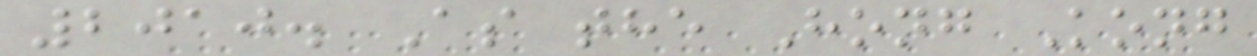2010. As the Hong Kong
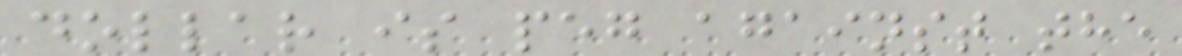dollar is peg against the
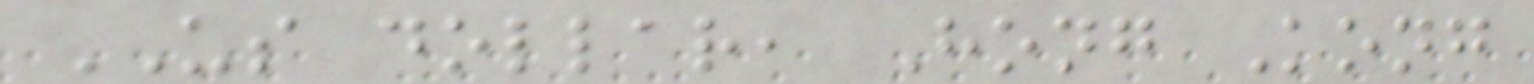US dollar, Hong Kong
